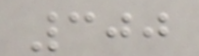300
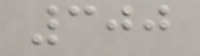300
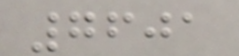7601
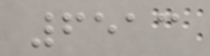6513
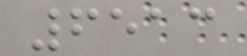6513
